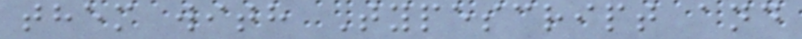them with Typescript and
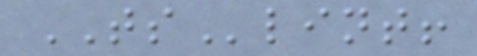TSlint!
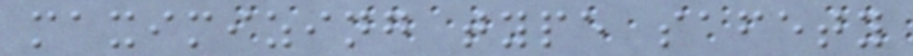maximizing type safety
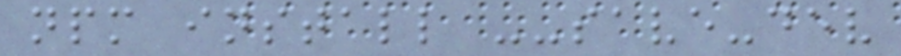npm install --save-dev
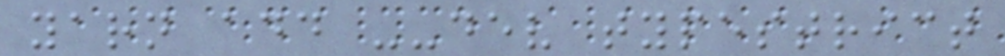yarn add --dev typestrict
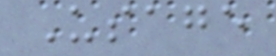Usage
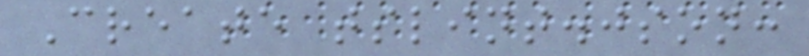Create tslint.json:
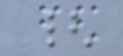{
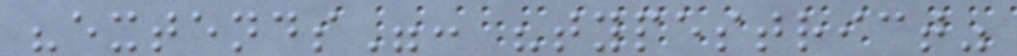"extends": "typestrict"
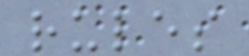rules
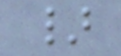}
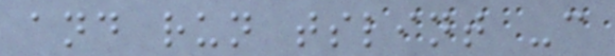and run tslint -c
